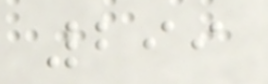299
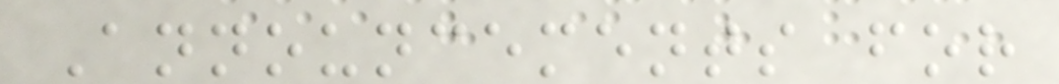Announcements for
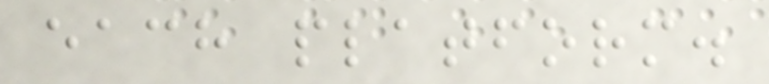each platform.
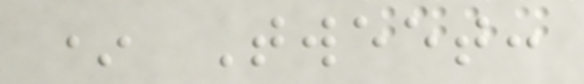* Tweet:
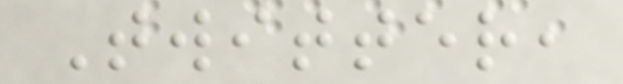Twitter,
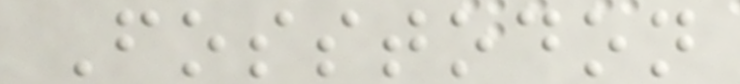Fosstodon
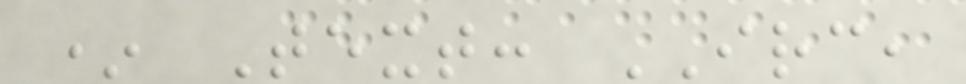* Text: IRC,
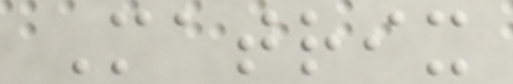Matrix
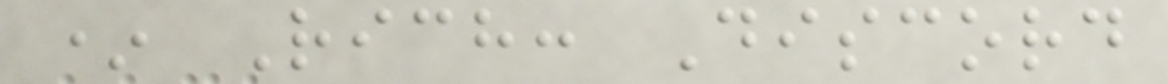* Rich: Discord
